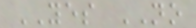YES NO
